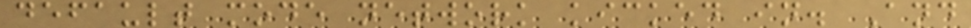default mode network kicked in. And
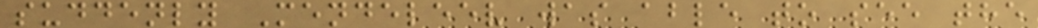suddenly Mendeleev was able to see the
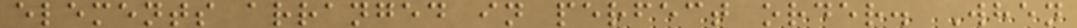elements arranged in perfect order. When
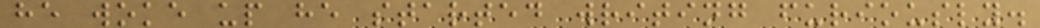he woke up he started writing furiously.
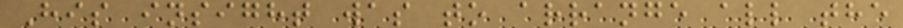His insight was to arrange all the
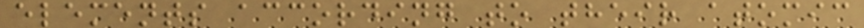elements according to their atomic
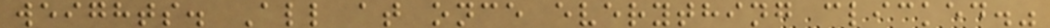weights. All at once everything clicked."
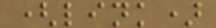(link)
